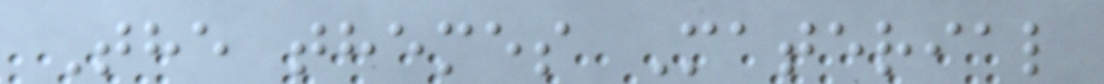The themes Material
